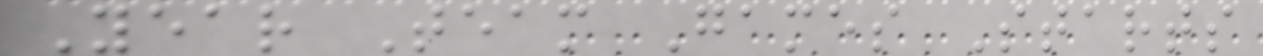Year Team Games Starts
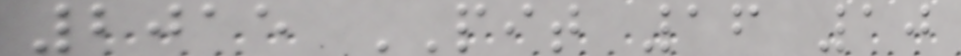2015 PIT 16 10
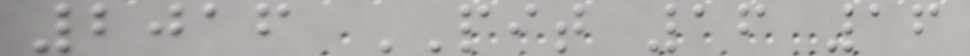2016 PIT 16 16
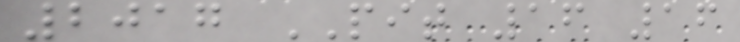2017 PIT 16 16
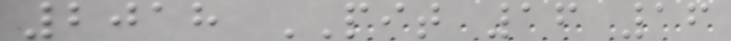2018 PIT 16 16
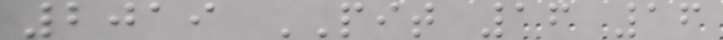2019 PIT 16 16
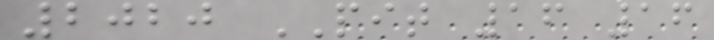2020 PIT 16 16
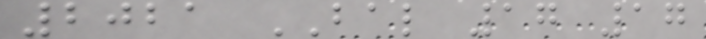2021 BAL 17 17
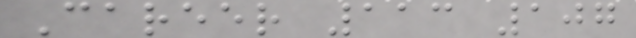Career 113 107
